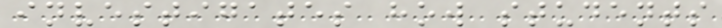investigates how students
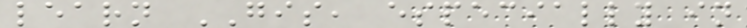learn GIS, especially in
